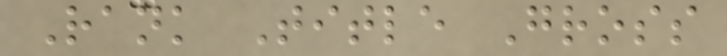Rank Title Gross
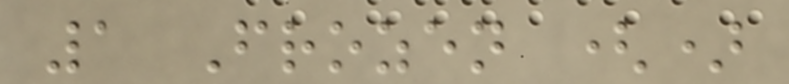1 Frozen ()
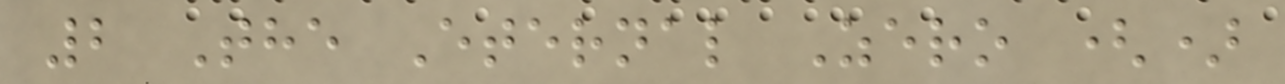2 The Eternal Zero ()
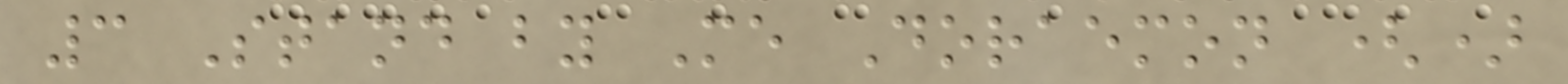3 Stand by Me Doraemon ()
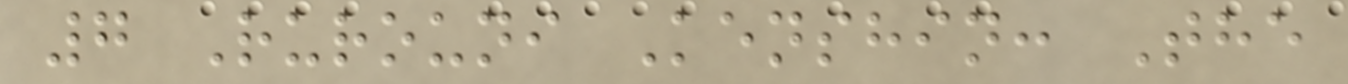7 Rurouni Kenshin: The
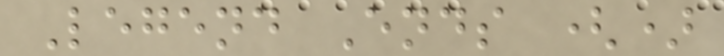Legend Ends ()
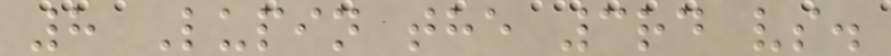8 Lupin the 3rd vs.
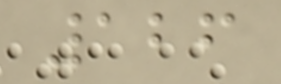126
